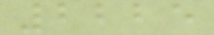2225
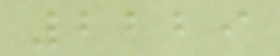2229
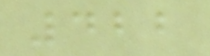422
